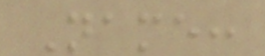Name:
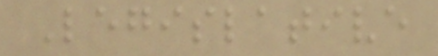Legislative
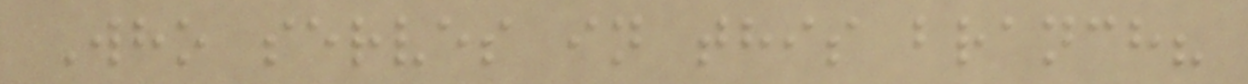Who serves in this branch?
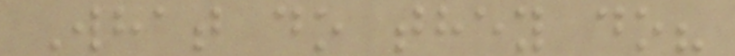What do they do?
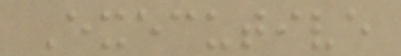Executive
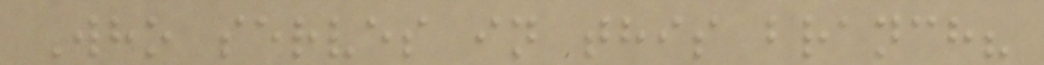Who serves in this branch?
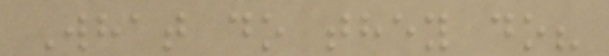What do they do?
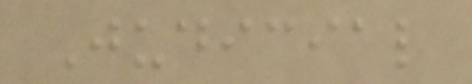Judicial
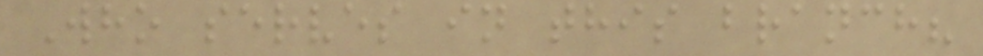Who serves in this branch?
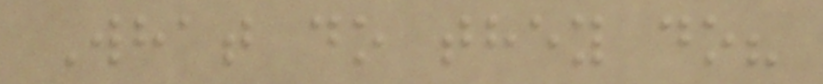What do they do?
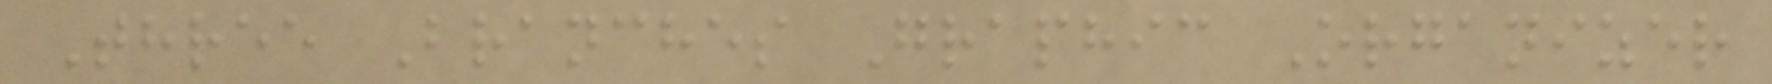Three Branches Graphic Organizer
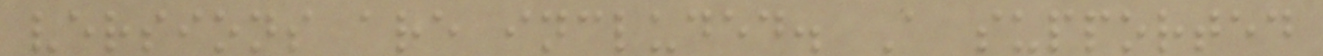versions are included. A supported
